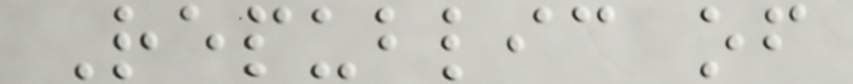Republic of
